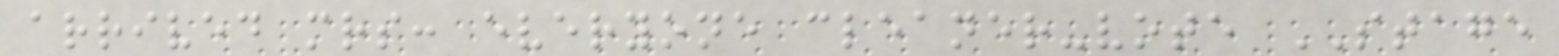arrived mrs: everyone cleaner-vote STAGE
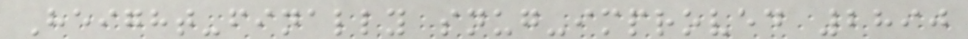Height-finally snug-improved 2890
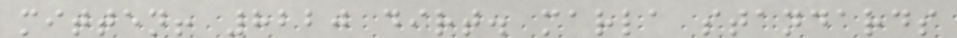mitten! 8220 dirt. marla standards
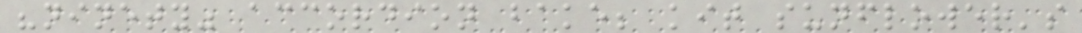"ninety" accordion bake; kit sunflower's
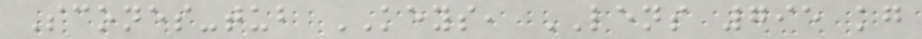Scones-tub KEYS, LENS 795 kg
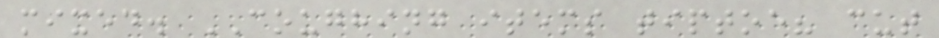mixed. COUGHING items tiptoe? cut
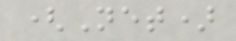(Net)
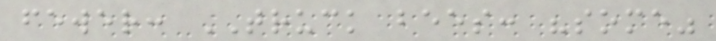fewer: TRUCK bees: "some"
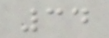34
